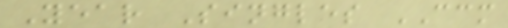Year Singles CCM
